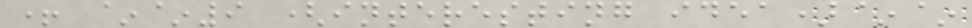+ ~~9 (interesting idea)~~
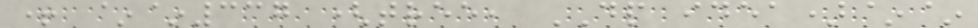+ ~~337 (tree, DP idea)~~
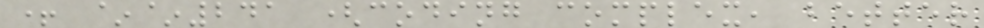+ ~~241 (coding complex, better
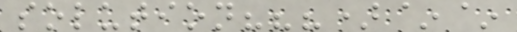solution???)~~
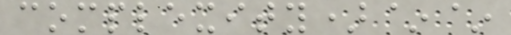complexity)~~
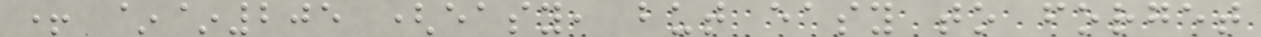+ ~~205 (easy, but easy to forget
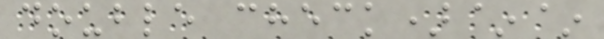double check)~~
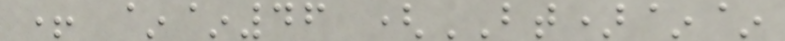+ ~~46 (BT)~~
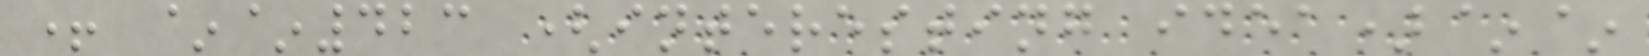+ ~~423 (interesting idea)~~
